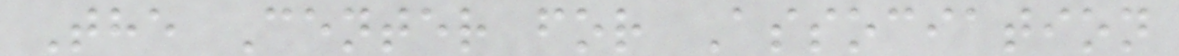The Center for Association
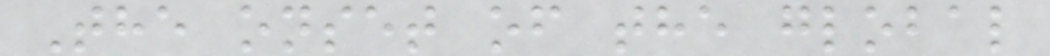The onset of the global
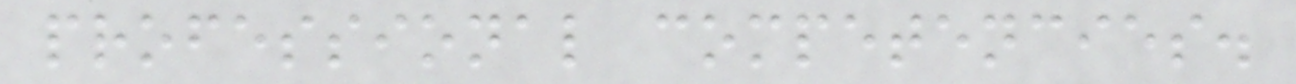professional competencies.
